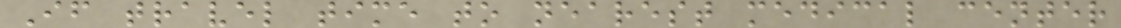If travel time to nearest medical center
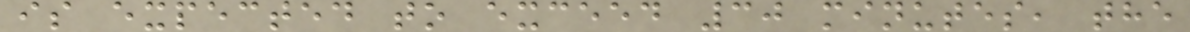is expected to exceed 30 minutes, the
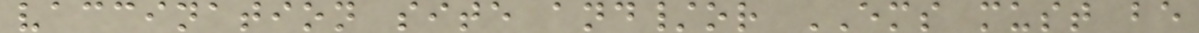vaccination site and/or EMS must be
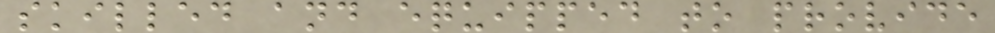skilled and equipped to provide
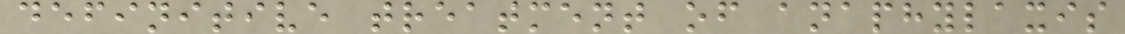definitive treatment of anaphylaxis
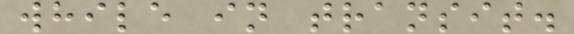while in transit.
